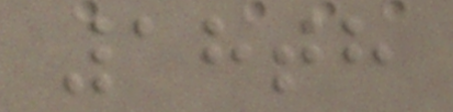18th
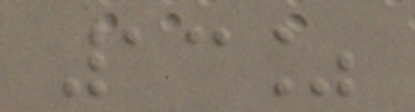13%
